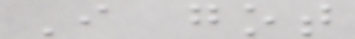I got
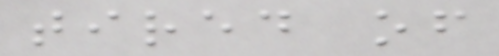tired of
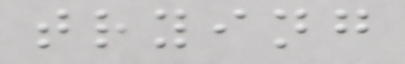trying
